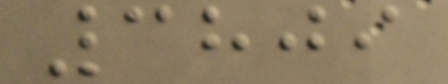3809
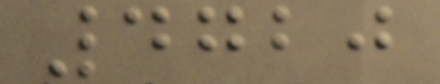4720
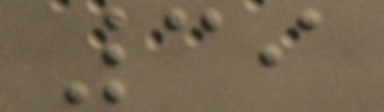39
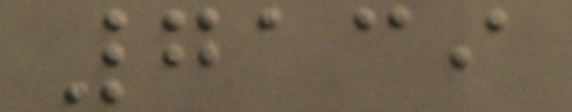7139
